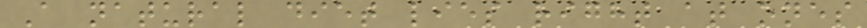A natural diet lies right at ones
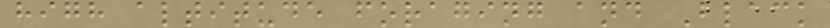high altitude foraging and Black
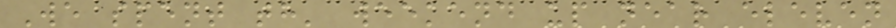We spent th' weekend up near eleven
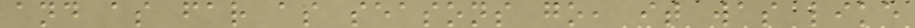and as far as seasons go, it was like
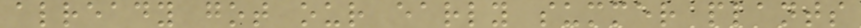already got our early summer plants
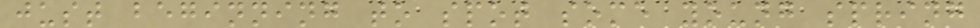just beginning to spot some young spring
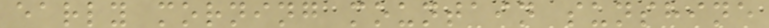early morning mountain sunshine
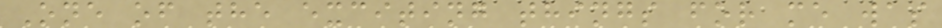One of the exciting things for me was
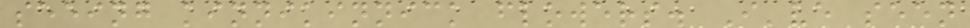seeing kinnikinnick flowers. I've seen
